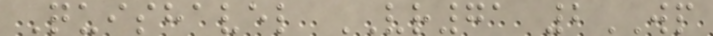Quishavel VR71 2WP
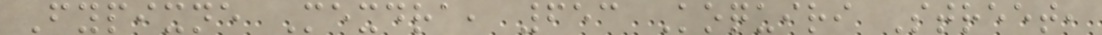Fypixne Mexdra, 653 Koquiri Street,
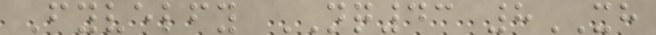Fyvelfy NQ43 8XH
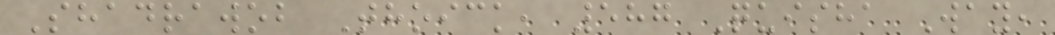Shadrawob Thoick, 587 Quisha Way,
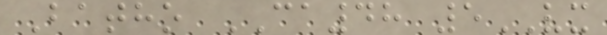Batho CA48 5VX
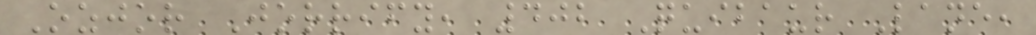Ozjor Jorrify, 402 Quibaur Lane,
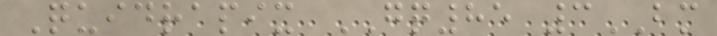Quidrapix GQ85 3BM
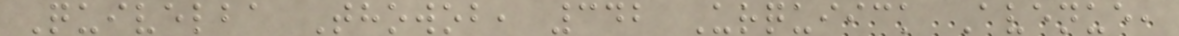Quivelba Thowob, 342 Urquiick Avenue,
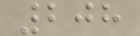208
